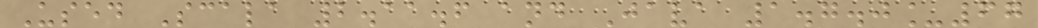Used Scala 2.11.6 and Java 1.7.0_67
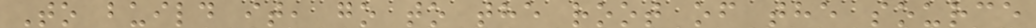To build it, go to the root of the source
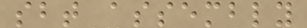sbt assembly
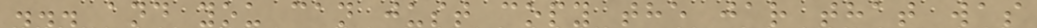... and you can just copy the jar that was
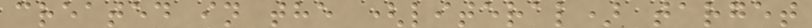created in the (literal) target
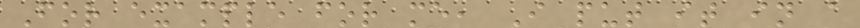For example for me, I put it in a
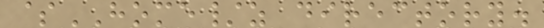$HOME/z directory.
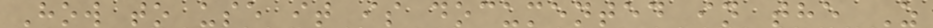How to use it is documented in the Z
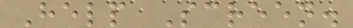Help Screen.
